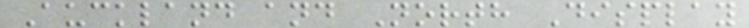Auckland and North Display
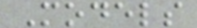Models
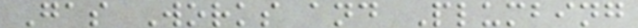Gas Works and Plumbing
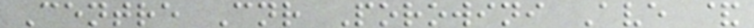Centre Cnr Porowini Ave &
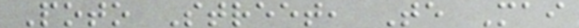Poto Street, Te Mai
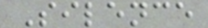Silence
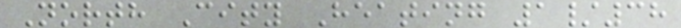North City Heating 1/38
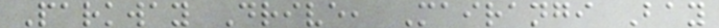Parkway Drive, Mairangi Bay
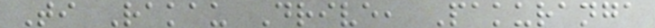Ti Rakau Drive, Pakuranga
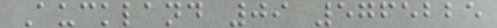Auckland 09 5765225
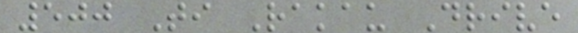500 Ti Rakau Drive
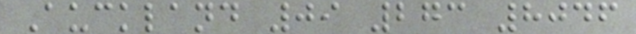Auckland 09 273 8046
